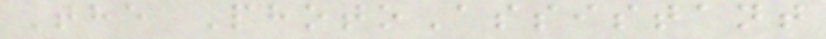The PhotoAssistant
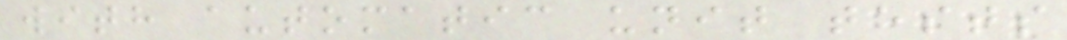with automatic unit tests
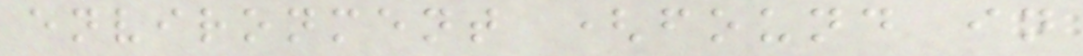environment (found in
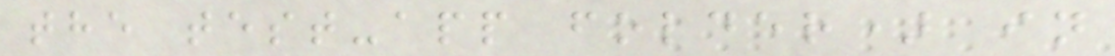the test-app folder) in
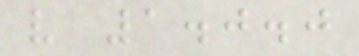v 1.0.0
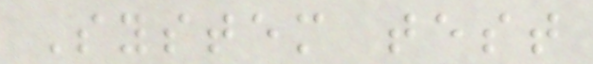System test
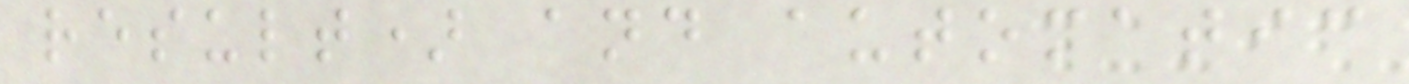result) and automatic
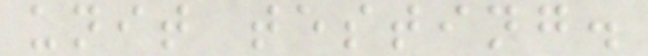unit testing.
